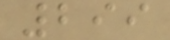299
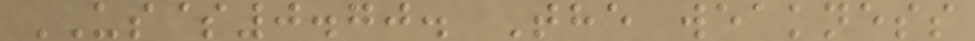US$0.70. The weakness
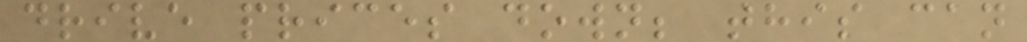drive prices down; this can
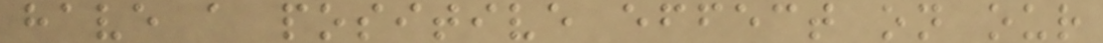have a positive effect on our
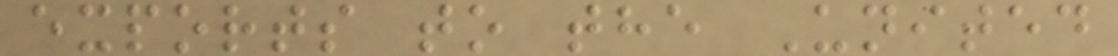exports to the United
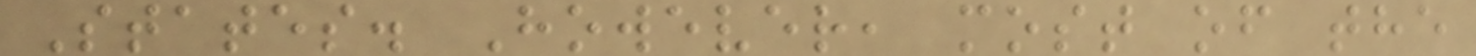States. However, most of the
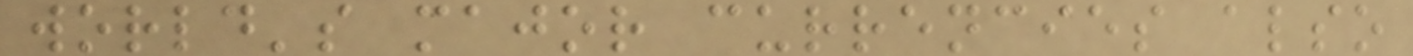world's major currencies also
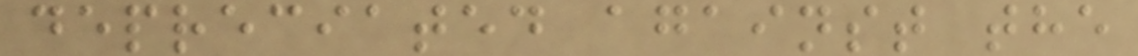depreciated against the
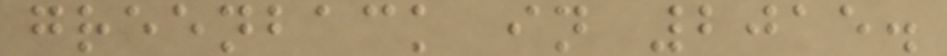greenback in 2015.
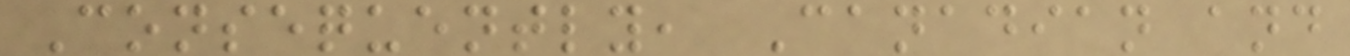Consequently, Canadian and
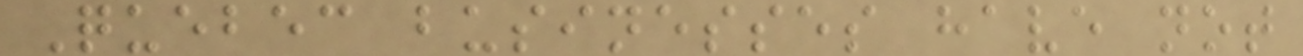Quebec businesses have not
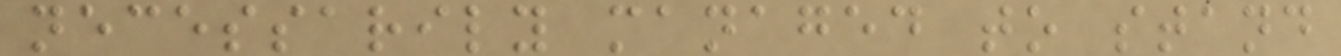necessarily managed to stand
